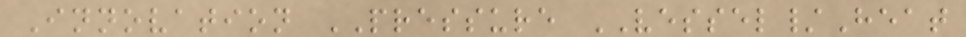Innovation PRESSURE VESSEL/Heat
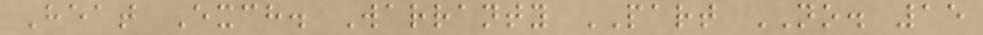Heat Exch. Warranty PART NO. 15
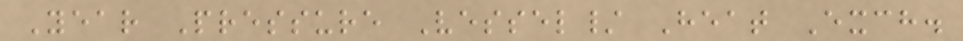Year Pressure Vessel/ Heat Exch.
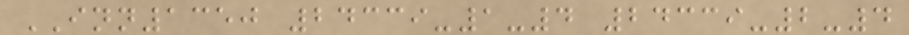INN1350 24339-1-4 24339-2-4
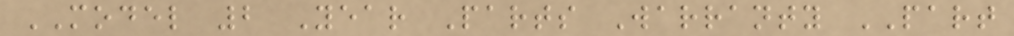MODEL 2 Year Parts Warranty PART
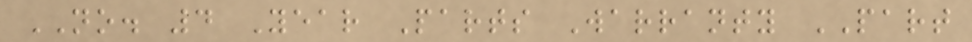NO. 4 Year Parts Warranty PART
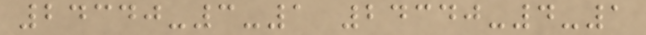24340-3-1 24340-4-1
